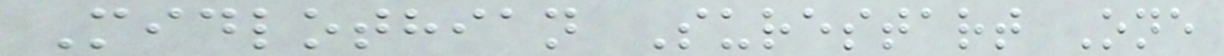Midlothian Surestart One
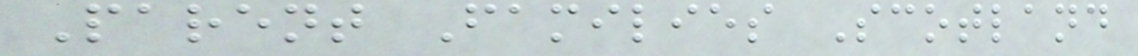Parent Families Scotland
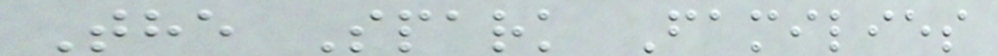The Spark Families
